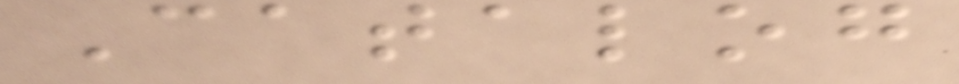Catalog
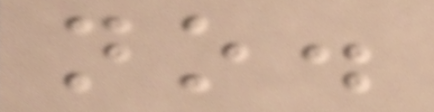no.
